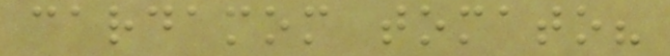cardamom tomato?
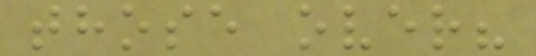those over?
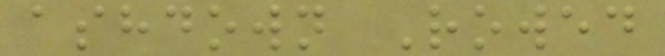ashdown Rowed
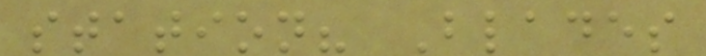station? Blades
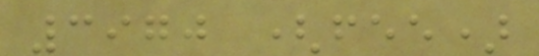3970 (fee)
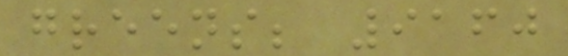greens; 9160
